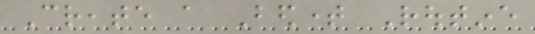Create a Bedtime Routine
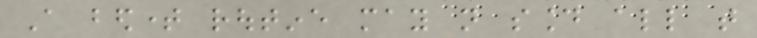A bedtime routine may not sound all that
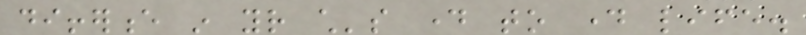difference in your child's day to day life.
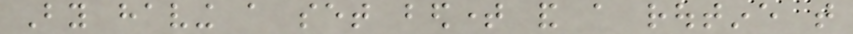By having a set bedtime and a routine that
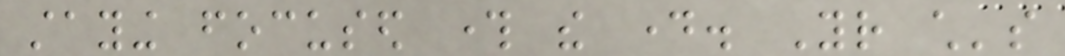staying focused through the day. Your child's
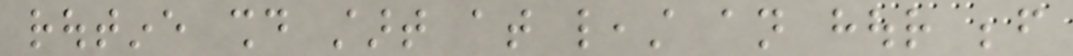routine should start at least an hour before
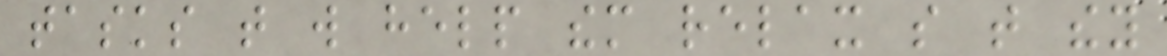tasks that will help them relax so that they
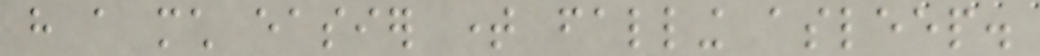have a much easier time falling asleep.
